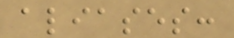aliases:
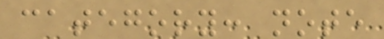category: note
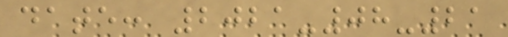date: 2021-08-21
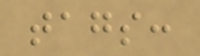tags:
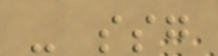- ssg
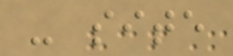- site
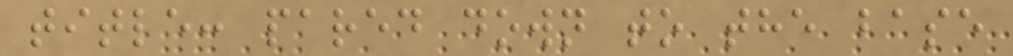title: pared down to the base
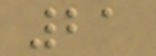21
